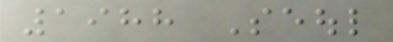1988 Seoul
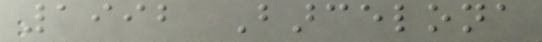1992 Barcelona
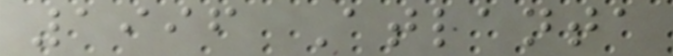1996 Atlanta
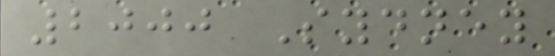2000 Sydney
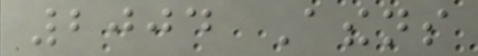2004 Athens
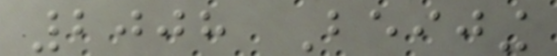2008 Beijing
